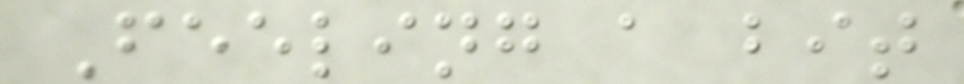Feeling a bit
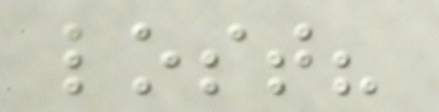lost?
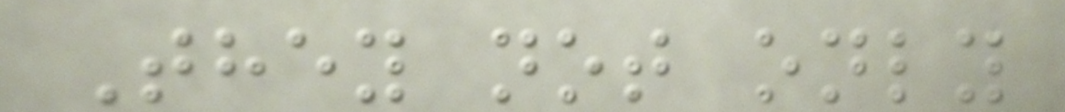They not only
